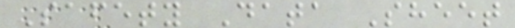Safety Data Sheet
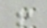!
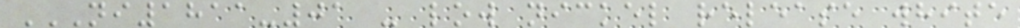NI1811-01 - LOW NICKEL RELEASE WHITE
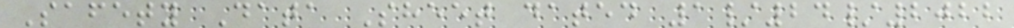Safety Data Sheet dated 1/24/2022
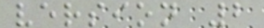version 2
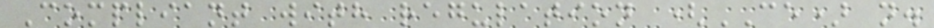Compliant with regulation (CE) n.
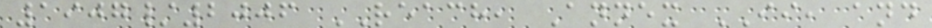1907/2006 REACH, Annex II, and
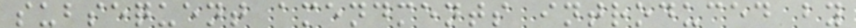subsequent amendments introduced by
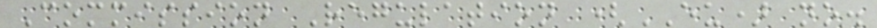Commission Regulation (EU) no.
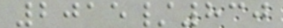2015/830
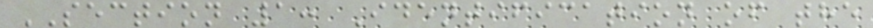SECTION 1: Identification of the
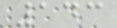143
